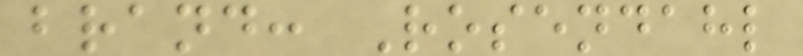brand: Rosendahl
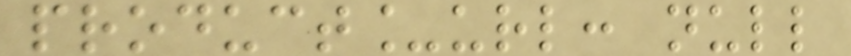product_url: null
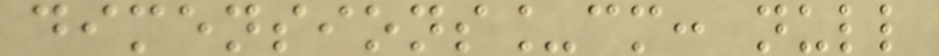dimensions_cm: null
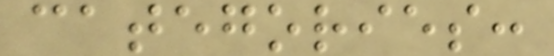categories:
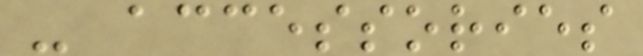- accessories
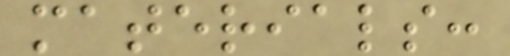materials:
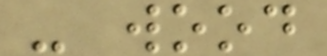- wood
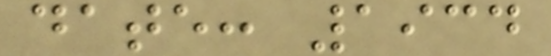date: 1934
